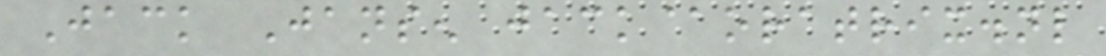Jack Jansen jack@oratrix.nl
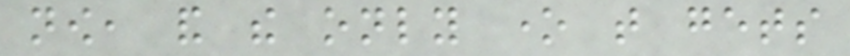now, and the only one that gets
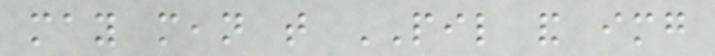may mean that PIL and img
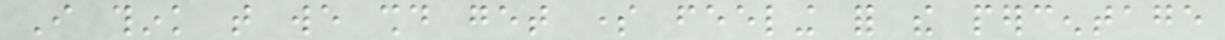I think that we should get some feeling for the percentage
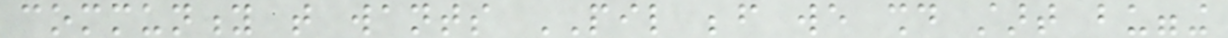community that wants PIL before we should start bugging
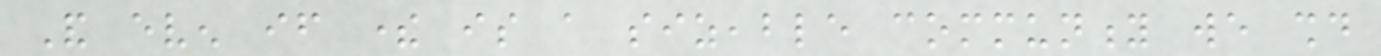And even if there is a sizeable community we should
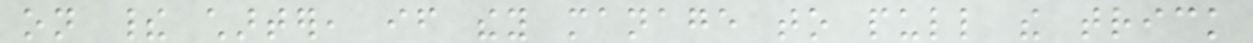on their charter, if they manage to pull the trick
